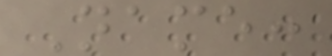Name:
